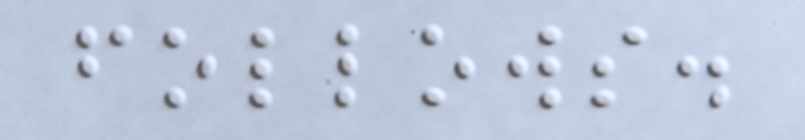follows.
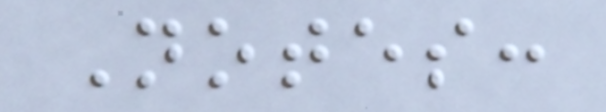Notes:
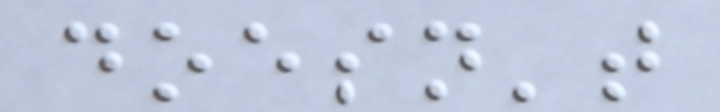doesn't
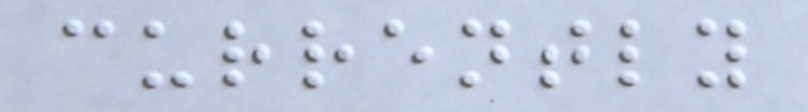currently
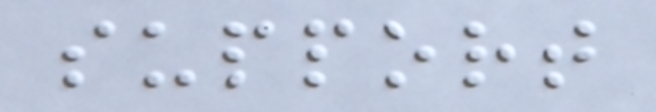support
